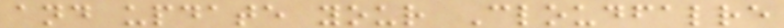and update your Cloudfalre
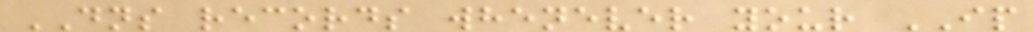DNS records whenever your IP
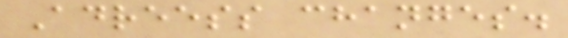Adreess changes.
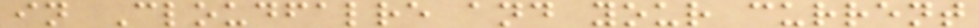in Cloudfalre and your current
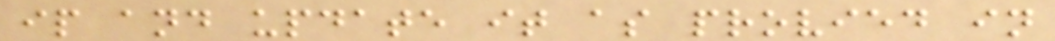ip and update it as provied in
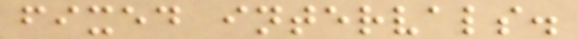fixed intervals.
